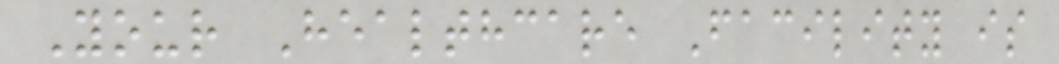Your Healthcare Facility is
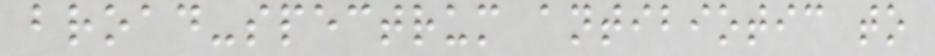broad-spectrum antibiotic to
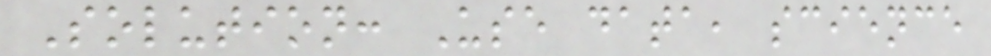Solution: Use data, science
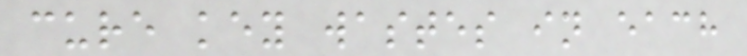cure key wastes in each
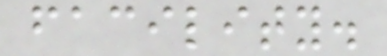facility.
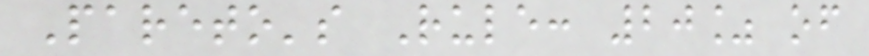Pareto's Rule: 20% of
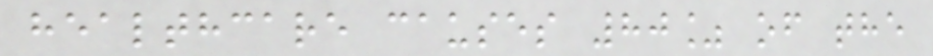healthcare causes 80% of the
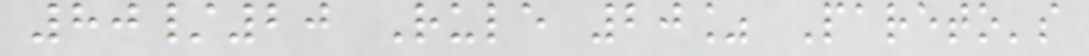80/20 Rule 20% Pareto's
